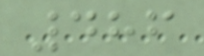486
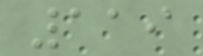119
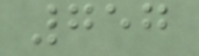757
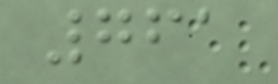761
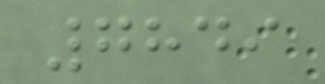7849
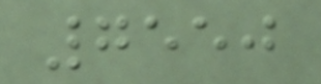7550
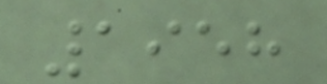1958
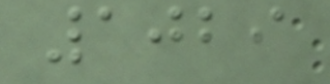1029
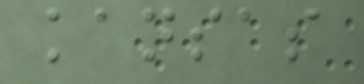kansas
